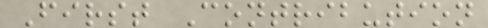First Contribution
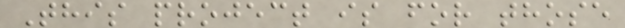This project is for those
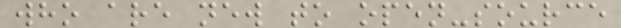who are new to open-source
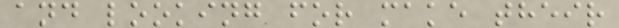and looking for make their
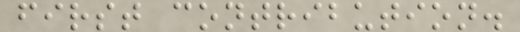first contribution.
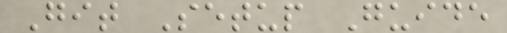Git Setup Guide
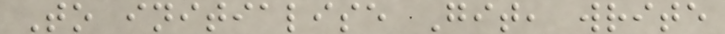To initialise Git, write
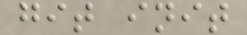git init
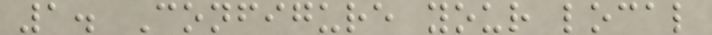1. Configure your local
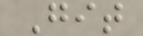Git
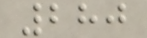280
